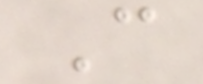C
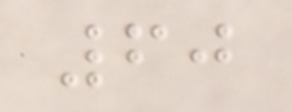60
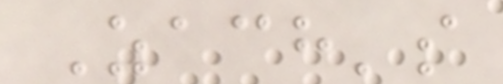Zach's
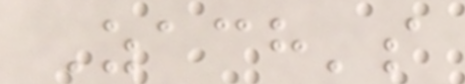Zach's
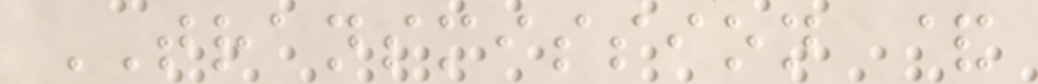TRANSMISSION &
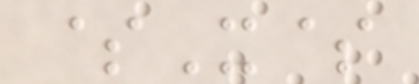$X$
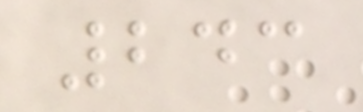243
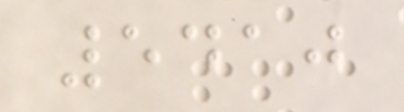5410
